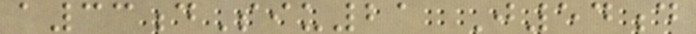a33dSiu21 J54d
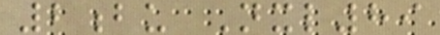2bu Nxl89
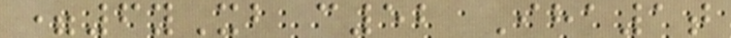=6yXb c52 Iha1t
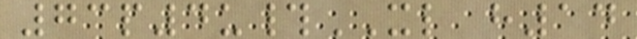73p4u#XL h14
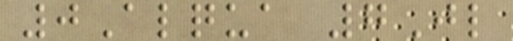0Alqua 7Jl
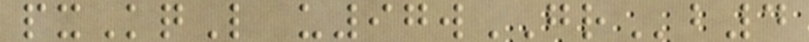pxKqL u97wGRb4
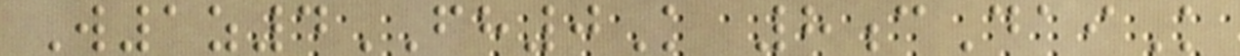W1z4FH0K 8cDaiK
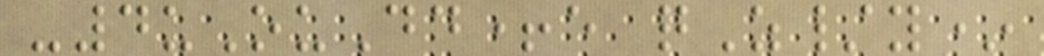-4uOuDd+e qZ/y*
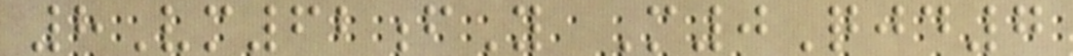8Vm62fY M0Qjd7
